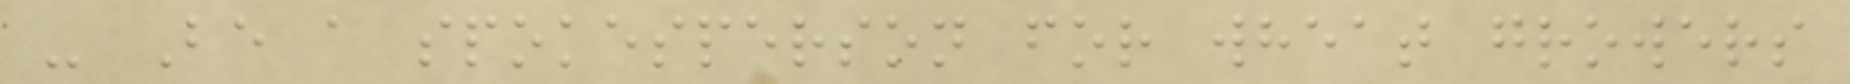- Be a spokesperson for wheat growers
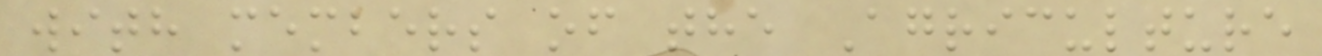with members of the Agriculture
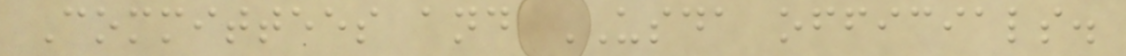Committees and USDA officials.
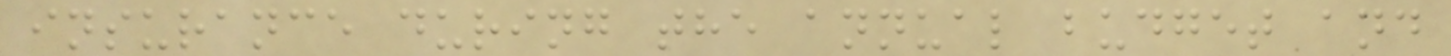insurance during the annual budget and
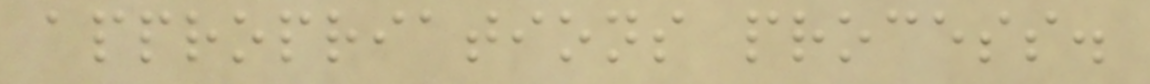appropriations process.
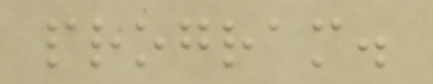program.
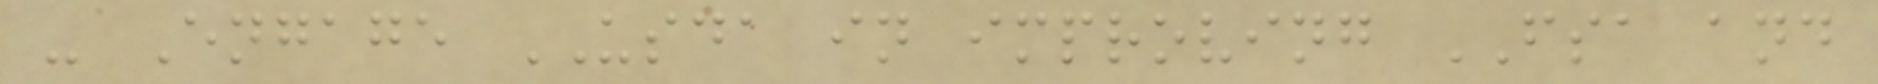- Engage USDA in improving FSA and
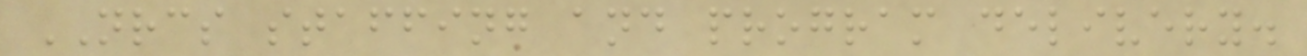NRCS staffing and program delivery.
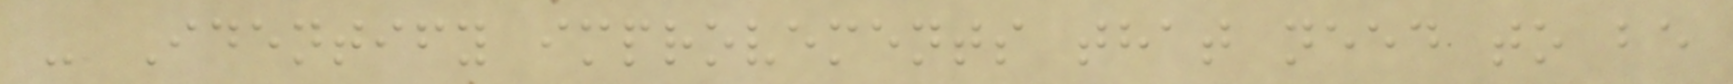- Identify improvements that need to be
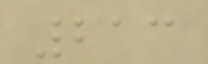213
